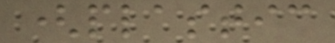(plastic
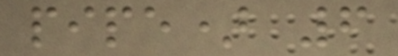pipe) 6
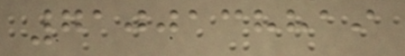7100138819
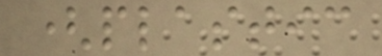(plastic
